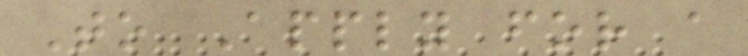To Apply for a
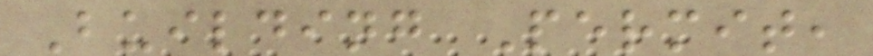Building Permit,
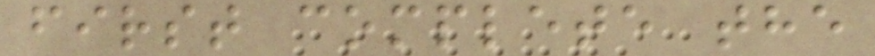first complete the
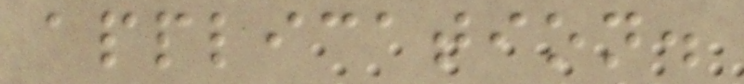application.
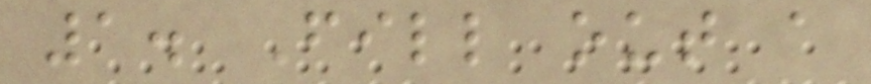1. Fill out a
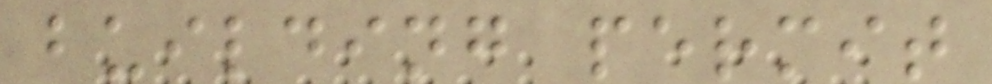building permit
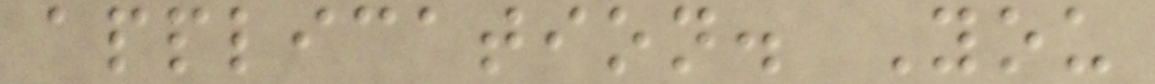application. You
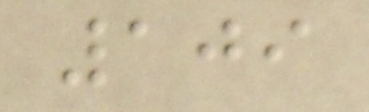109
